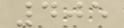405
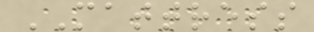MATTRESS
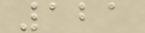121
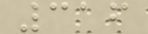316
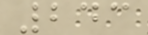243
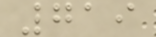719
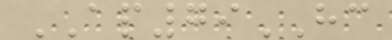AP79HC
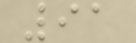91
